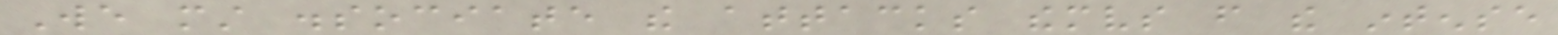We must dissociate the attacks themselves from the intense
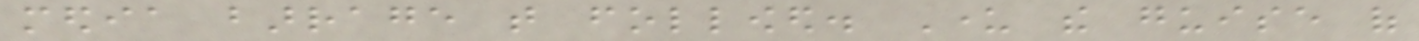media barrage that followed. Under the guise of
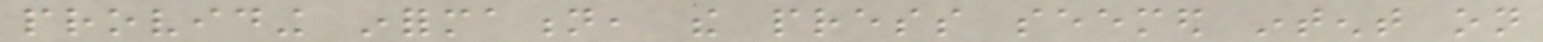providing information, the press seemed intent on
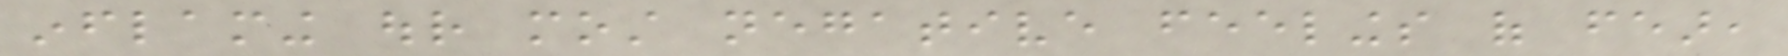inflaming our most negative feelings of fear,
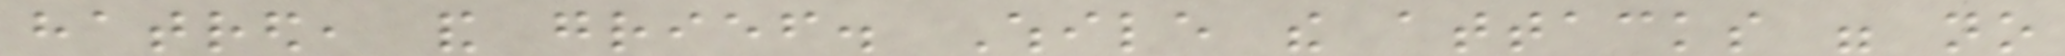hatred, and grief. While the attacks were no
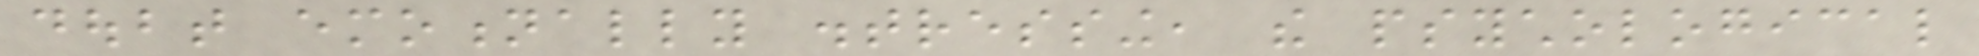doubt emotionally distressing, the psychological
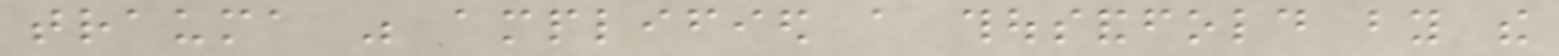trauma was amplified a thousandfold by the
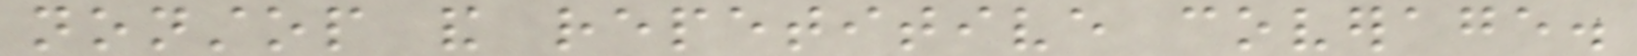nonstop and repetitive coverage.
